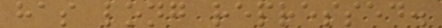has long repressed.
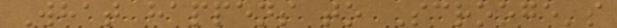What happens to Scrooge's
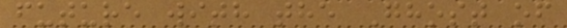future with the Ghost of
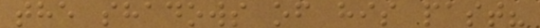the shadows of his past?
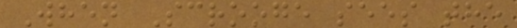When Scrooge sees the
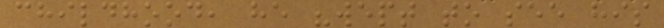childhood, he "wept to see his
